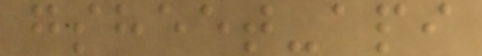gsheet-api
